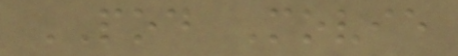POD Movie
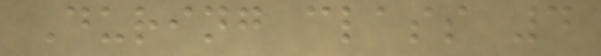During class 4
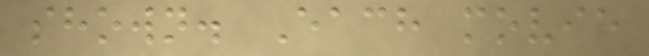shown. Each movie
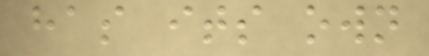has its own
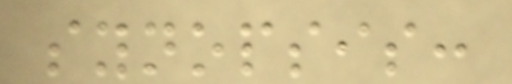synopsis:
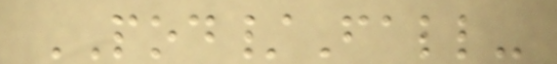POD/Fall-
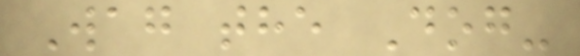Wag the Dog-
